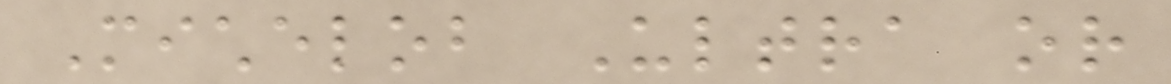Michelob Ultra or
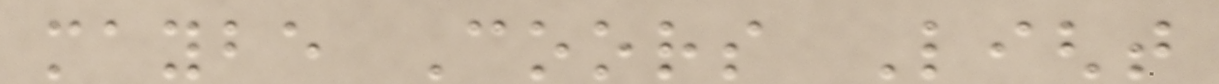maybe Coors Light
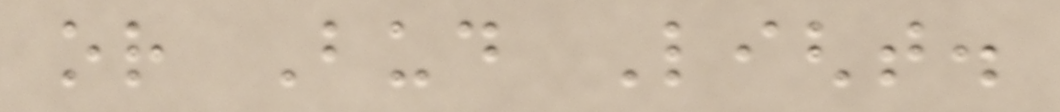or Bud Light.
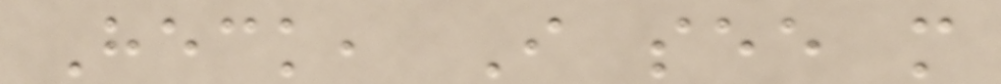Heck, I see more
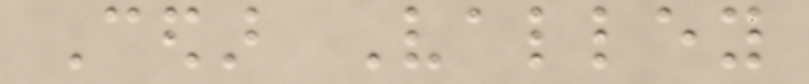Cedar Valley
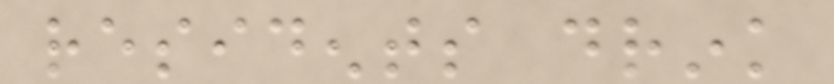residents drink
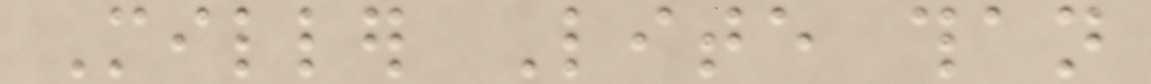Miller Lite than
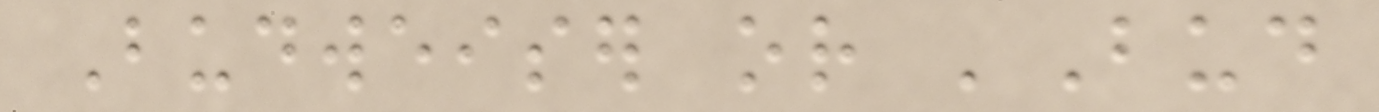Budweiser or 'Bud
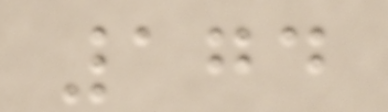174
